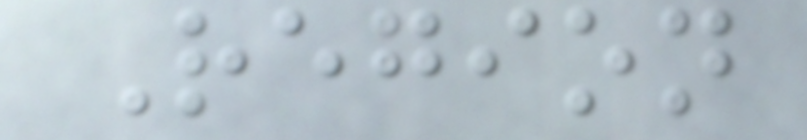Region
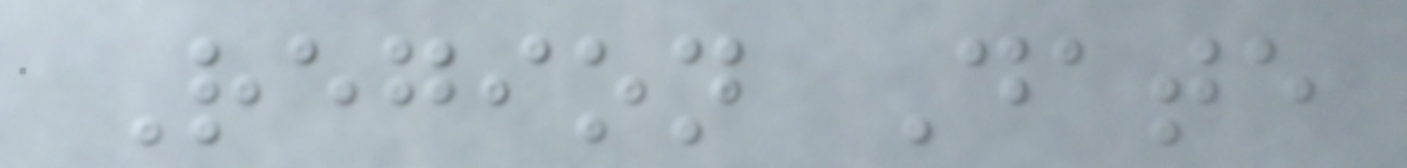Region Date
